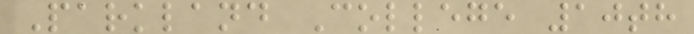Parkland College 10th
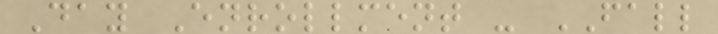Day Enrollment - FALL
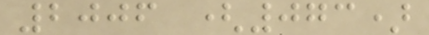2006 (073)
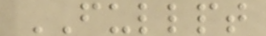FULLPT
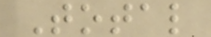Total
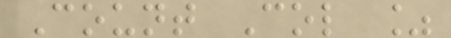Count Col %
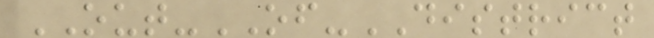OUT-OF-DISTRICT
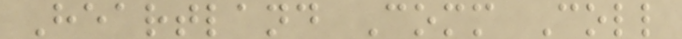Heartland Comm Coll
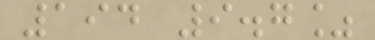194 9.7%
